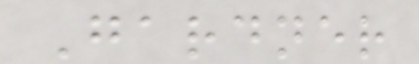Gardner
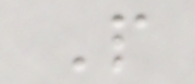P
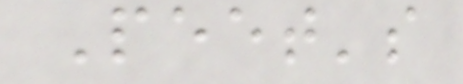Peet's
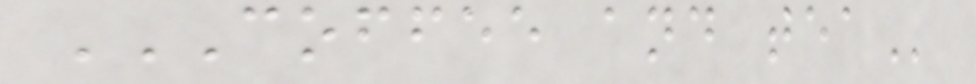COFFEE AND TEA
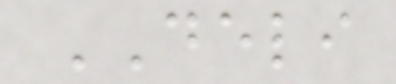DELI
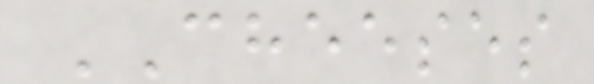CHEESES
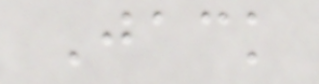Jack
